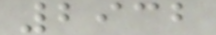2932
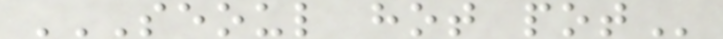SEOUL HOT POT
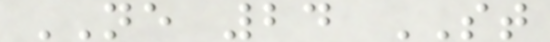NE 24 ST
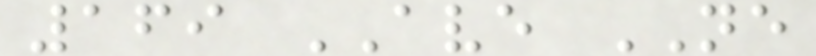169 AVE NE
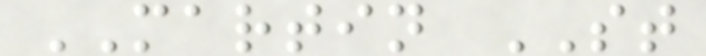MARTIN ST
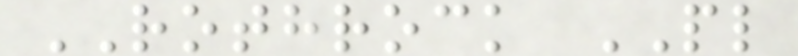ROTHROCK PL
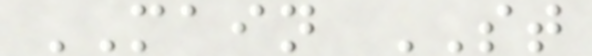MAIN ST
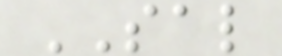SAL
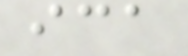ica
